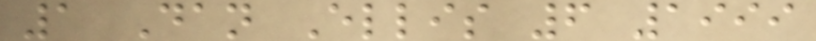1 Dan Ellis 6 1999
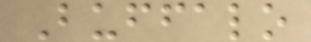Buffalo
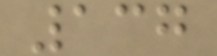137
